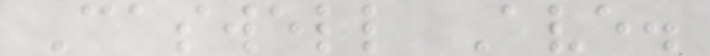Caswell Ave.
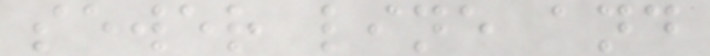sewer line and
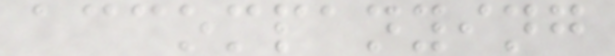accompanying
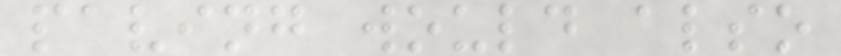paving would also
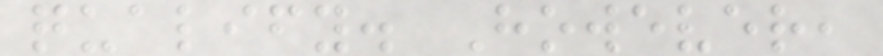qualify. However,
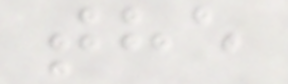the
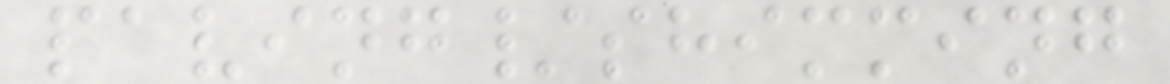paving/shimming
